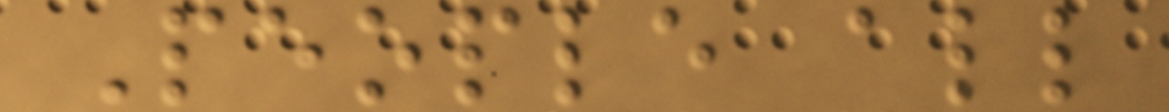People all
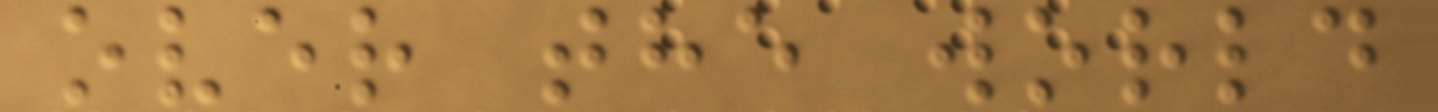over the world
